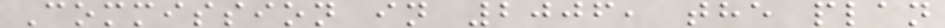Commission in 2006, the plan
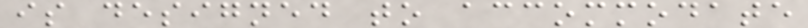is designed to accommodate
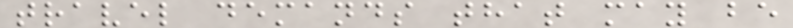travel demands that may be
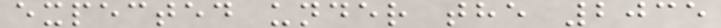expected under the 2035
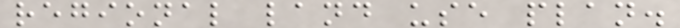regional land use plan.
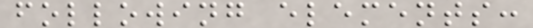following elements:
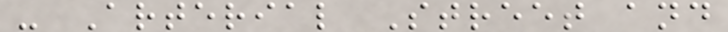- Arterial Street and
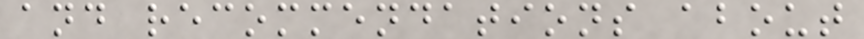and recommendations about
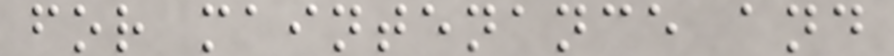for maintenance and
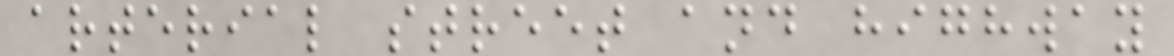arterial street and highway
